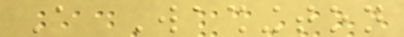A Washington
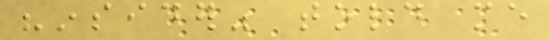"insider" told me
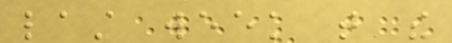last week that the
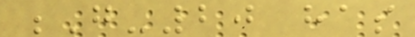G-20 has
